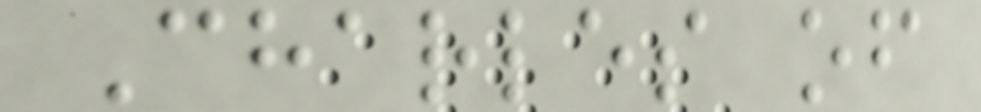Charles of
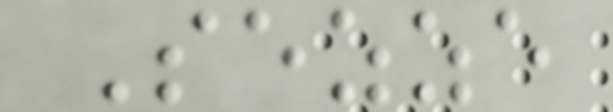Sezze
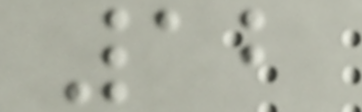12
